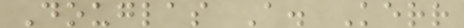Douglas A. Kerr
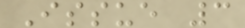Issue 3
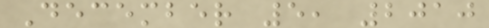December 5, 2010
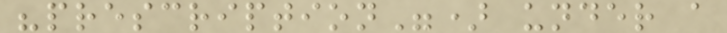"prescription") under a
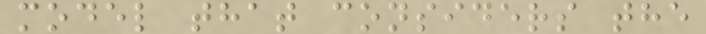model that considers the
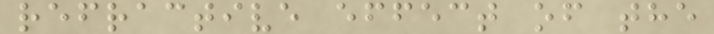refractive effect of the
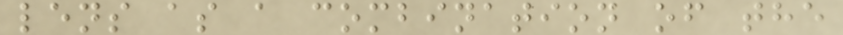lens as a combination of the
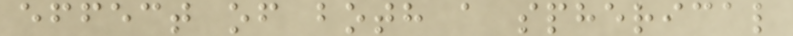effect of both a spherical
